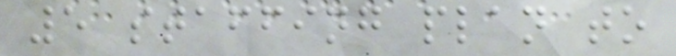5 staffing plan to
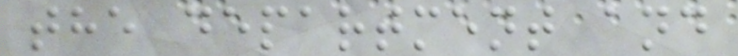the department and
